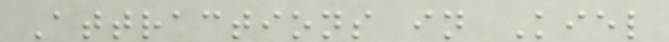Attractions in Kiel
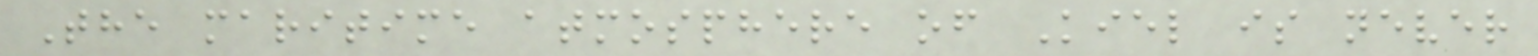The maritime atmosphere of Kiel is never
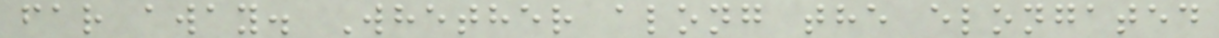far away. Whether along the elongated
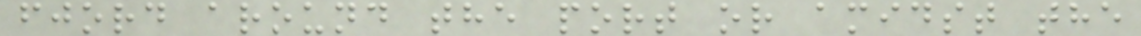fjord around the port or amidst the
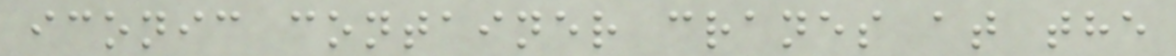iconic container cranes at the
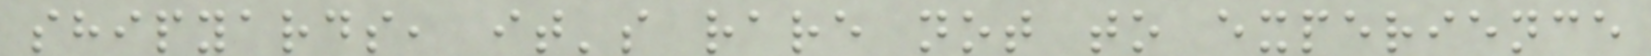shipyards, it's rare not to experience
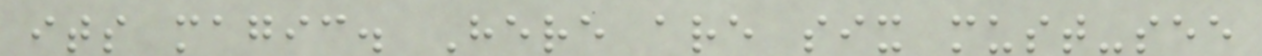its magic. Here are six must-see
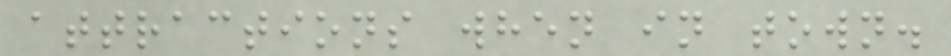attractions when in town.
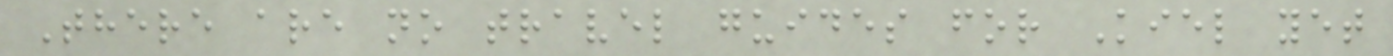There are no travel guides for Kiel yet
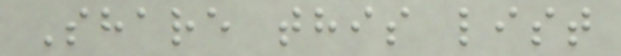Share this list
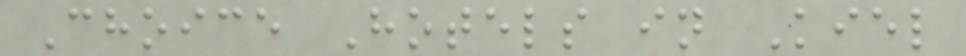Choice Hotels in Kiel
